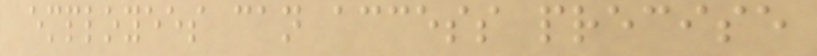employees can access precise
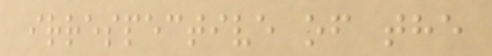irrespective of the
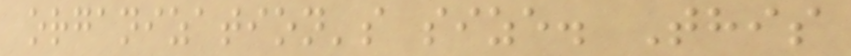organization's size. This
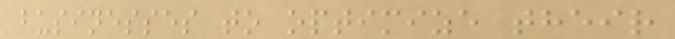businesses to optimize their
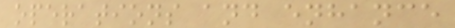operations and enhance
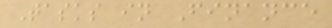Tasks in Finance
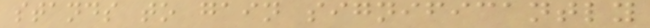stands to gain significantly
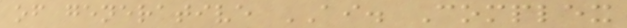of generative AI. Complex
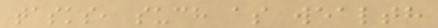tasks, such as wealth
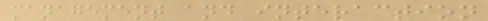management and interaction
